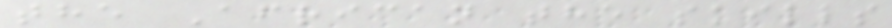the African the skills
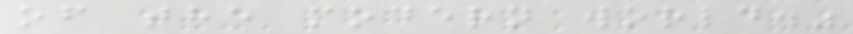of the modern world."
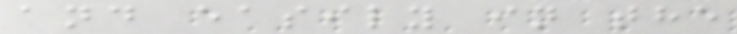and easily in the
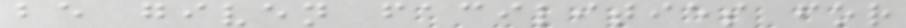be given facilities for
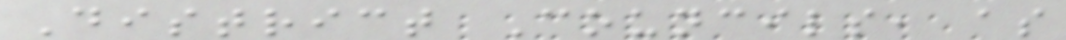District Councils, as
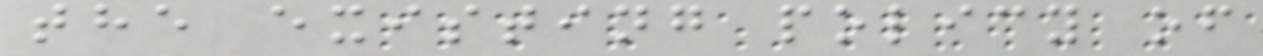the existing policy of
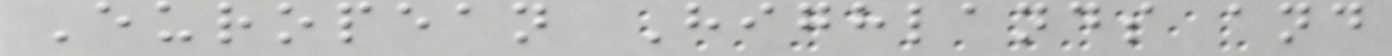European Highlands and
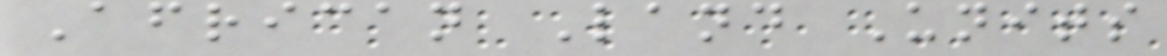African Land Units
